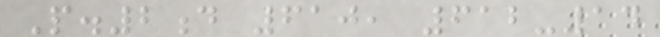P.2d 610, 612-14
